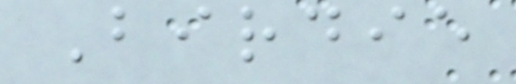Birdie
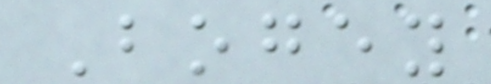Bogey
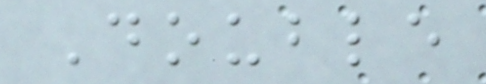Double
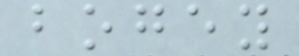bogey
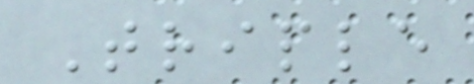Triple
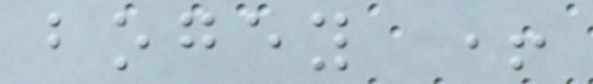bogey +
